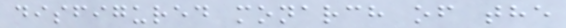disfigured monarch of the
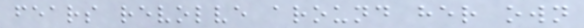fears revolve around her own
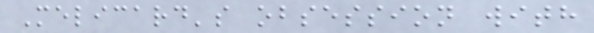Melicard's obsession with
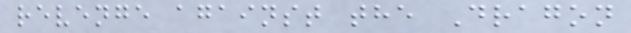revenge against the Dragon
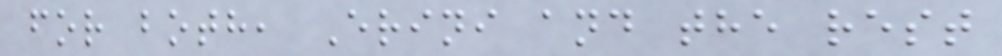for both, Erini and the rest
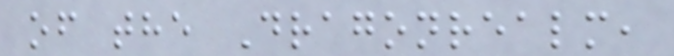of the Dragonrealm,
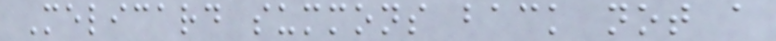Melicard summons back not a
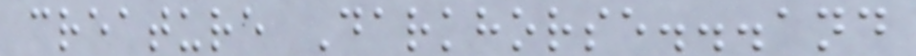creature Darkhorse...and
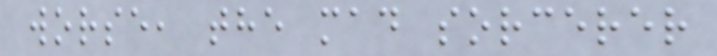worse, the mad sorcerer
